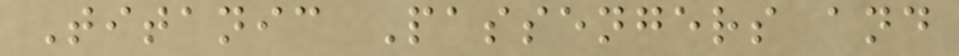Titanic Passengers and
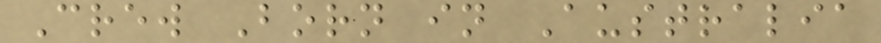Crew Born in Australia
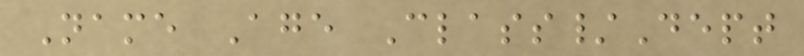Name Age Class/Dept
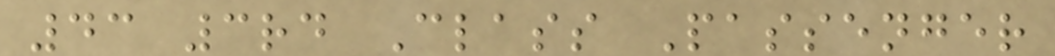43 3rd Class Passenger
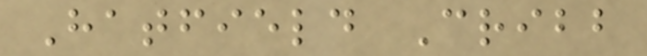Hatfield Cribb
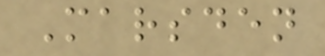Marsden
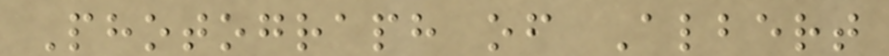Photograph of Albert
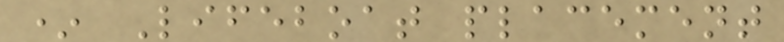* Lifeboat placement
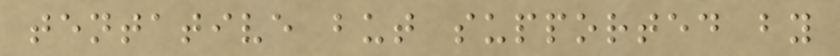tentative but supported by
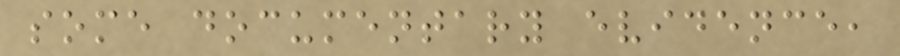some documentary evidence,
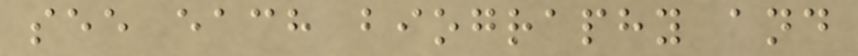see each biography and
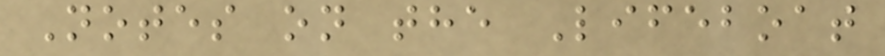Notes on the Lifeboat
